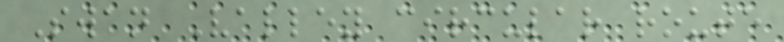Swan Valley circular route
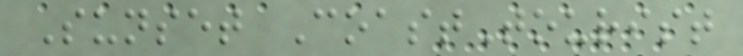Sunset CoastTourist
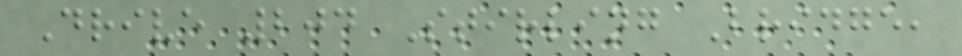Drive 204 Stirling Bridge,
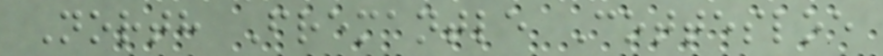North Fremantle Cottesloe
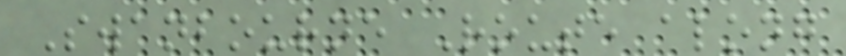Swanbourne Route along
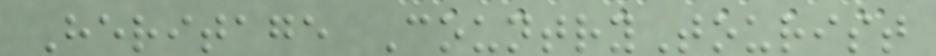Heritage CountryTourist
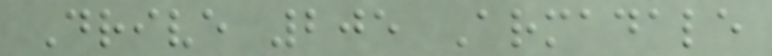Drive 205 Armadale
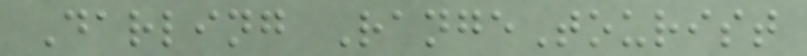Darling RangeTourist
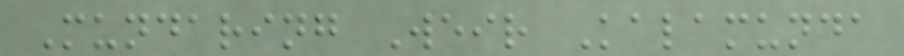Mundaring Weir Kalamunda
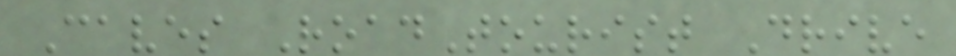Caves RoadTourist Drive
